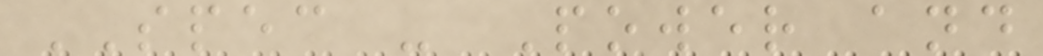SPEC - Power and
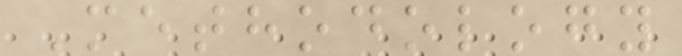Methodology
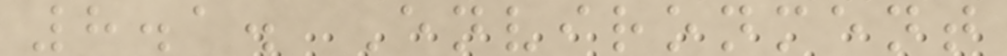8.1. Environment
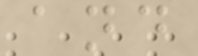and
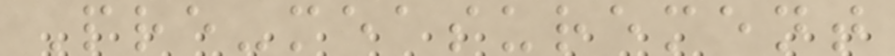Pre-measurement
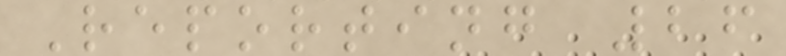Reporting 26
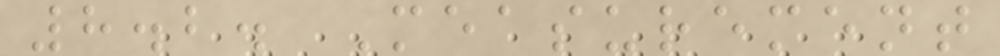8.2. Measurement
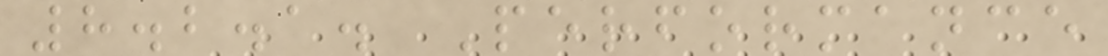8.2.1. Performance
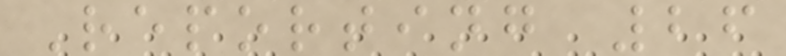Reporting 26
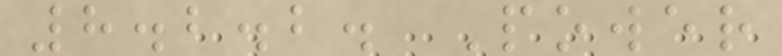8.2.2. Power
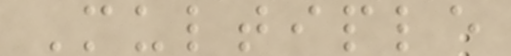Multiple
